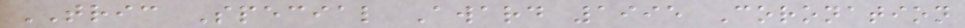TRIC Special Award 1995 Coronation
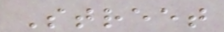Street
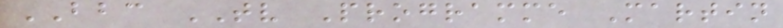BBC TV Programme Martin
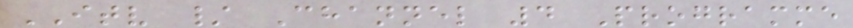ITV / Channel 4 Programme
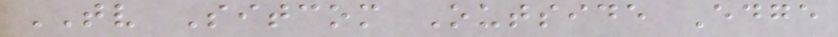TV Sitcom Outside Edge
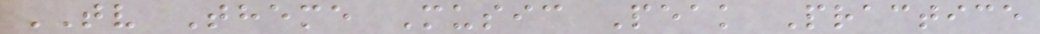TV Theme Music Peak Practice
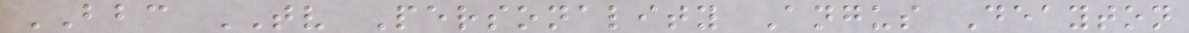BBC TV Personality Angus Deayton
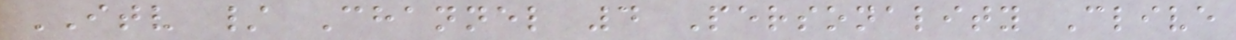ITV / Channel 4 Personality Clive
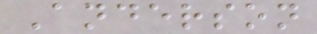Anderson
